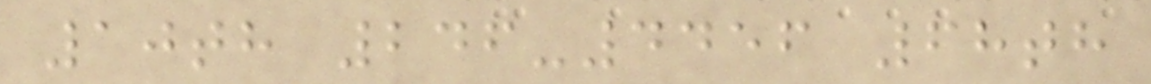10th 246-4456 68th
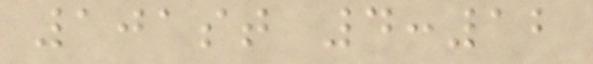101st 4:12
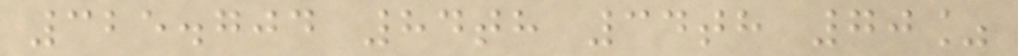325.704 84th 34th 70%
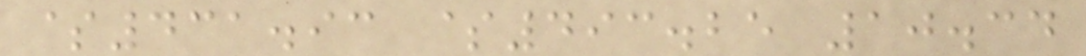$431.93 $493.25 10.34
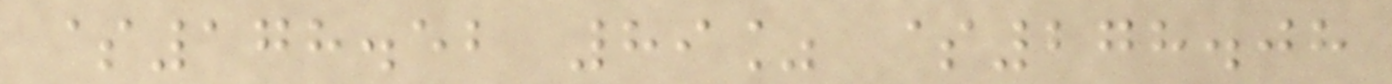$178.52 89% $278.08
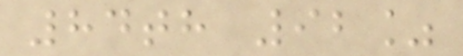84th 92%
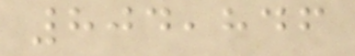804,846
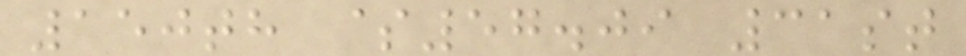150th $57.09 31st
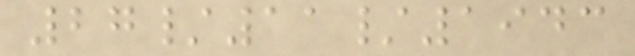27/11/1943
